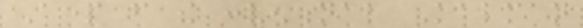Apart from the conventional Kalman
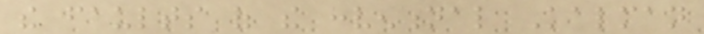the faults of the conventional Kalman
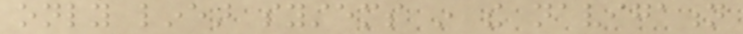only linear systems in the navigation
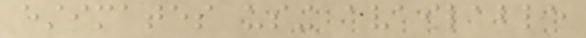estimates using available
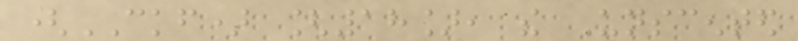(CKF) [18], the Unscented
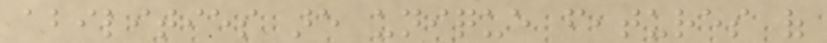abilities are unique features of
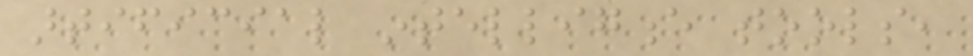artificial intelligence tools,
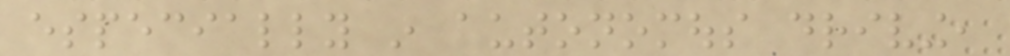especially in autonomous driving,
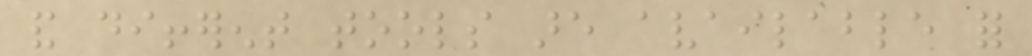and different tools are available for
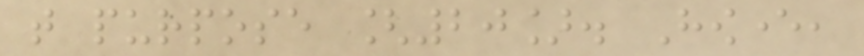that purpose [20]. However,
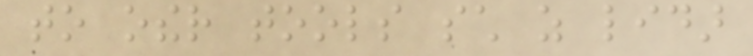to other tools such as lidar
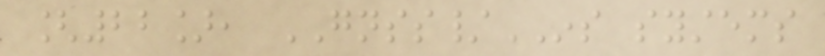[22], GNSS/INS systems
